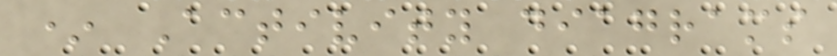* Activity diagrams
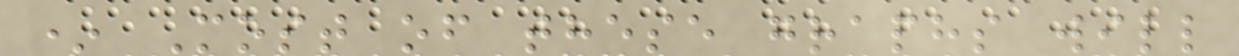* Most of these graphs will
